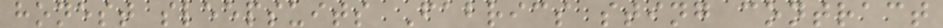honest sleepsuits Fabrics sting contract
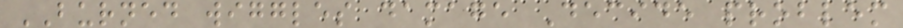BURNED wiggles damage Decide problem
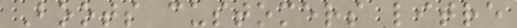Boots customers litre
